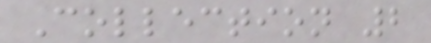Collection 2
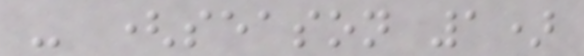- (season 1)
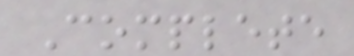Complete
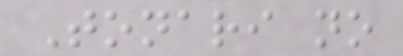Tonari no
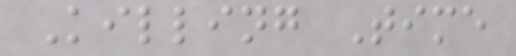Killing Time
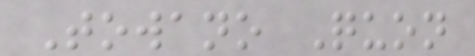Towano Quon
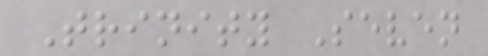Trinity Seven
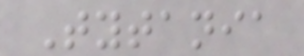Tytania
